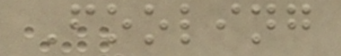Fooling
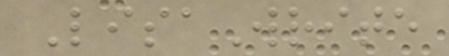LisaWrite
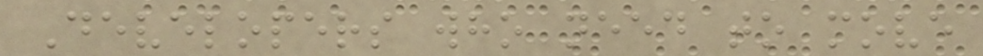Developers who need to move
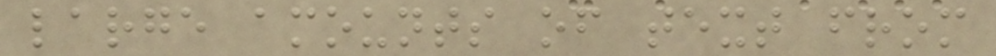large amounts of text from
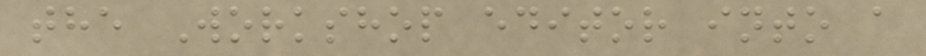the Workshop editor into a
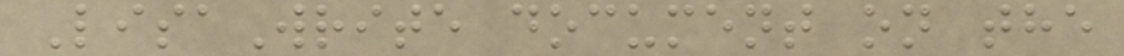LisaWrite document on the
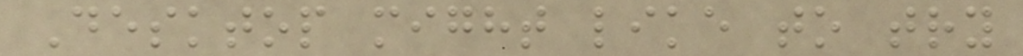Desktop might like to try
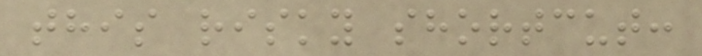this risky shortcut:
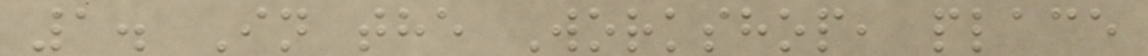1. In the Workshop, place
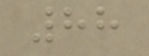88
